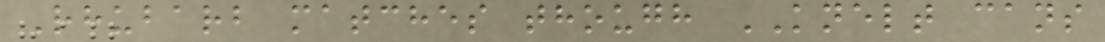Rhubarb matches though KNELT cans
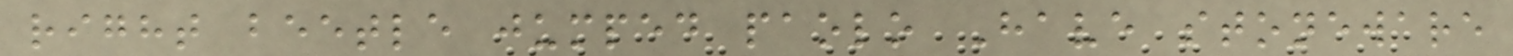right beetle jumped paolo Have stoneware
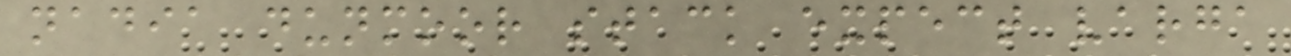nadia dunmoor stack expect varga
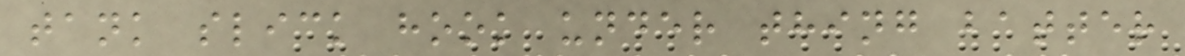tank slick hook under thing batter
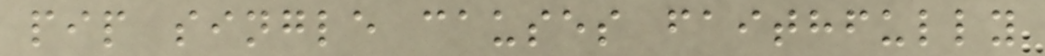pip single causes faithfully
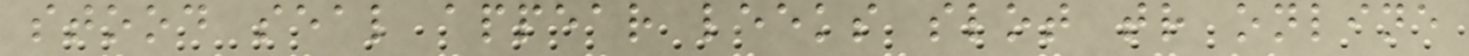stood seal appear leeks slot tr online
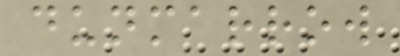dunmarrow
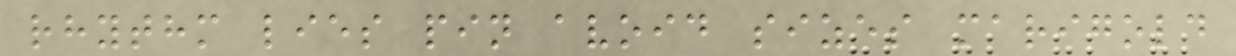rhythm lies pin avoid sizes marigold
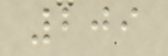209
